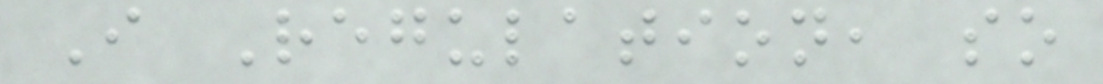I Regulation, so
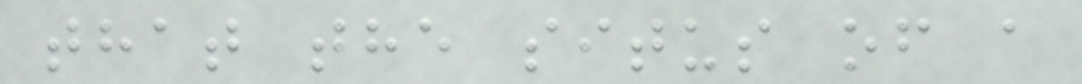that the situs of a
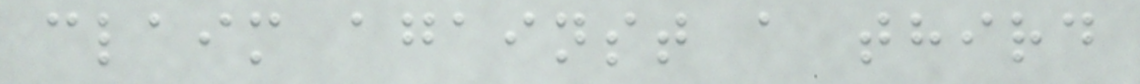claim against a third
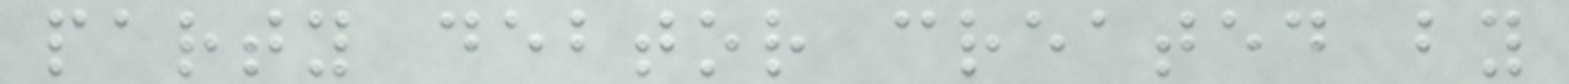party debtor created by
